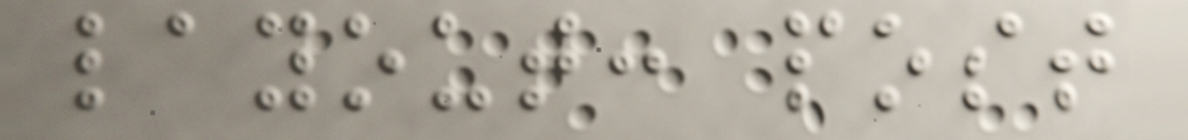layout: post
